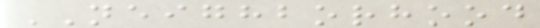NEIGHBORHOOD
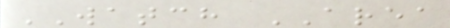WATCH AREA
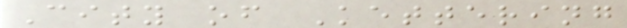City of Kettering
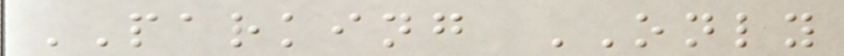PARKING ONLY
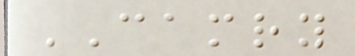CAMRY
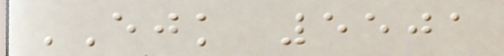EJK 5501
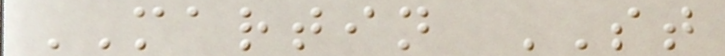MARTIN ST
